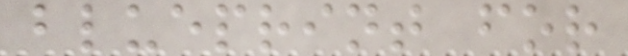blueprint for
